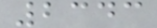2343
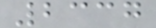2337
